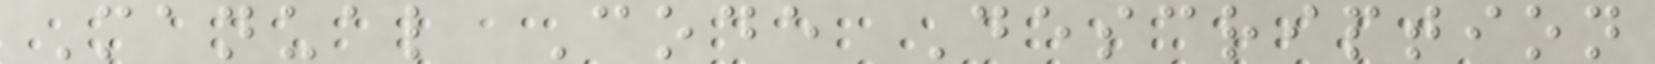Manual Code Description
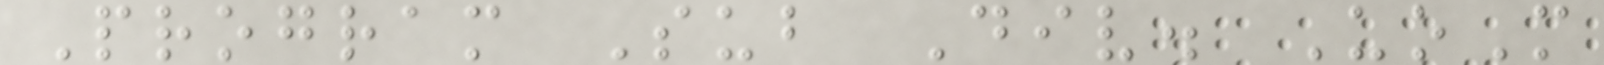Program Sub Div. UoM
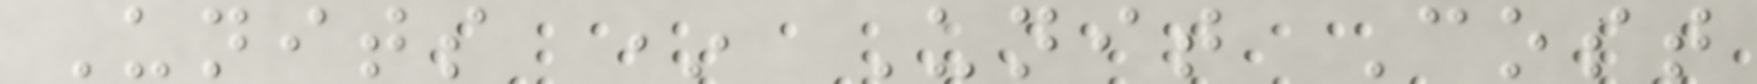Units * Unit Cost
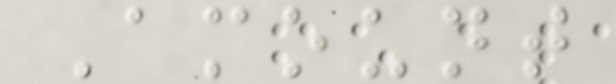Amount
